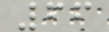66
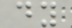dy
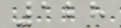128
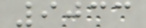9033
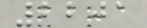2201
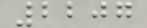2207
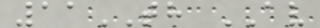11TH AV
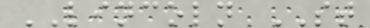LINCOLN ST
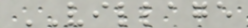VILLAGE
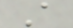A
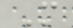M
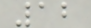12
